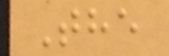The
